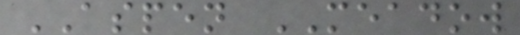ASPEN MEADOW
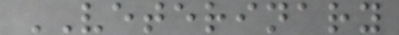VETERINARY
